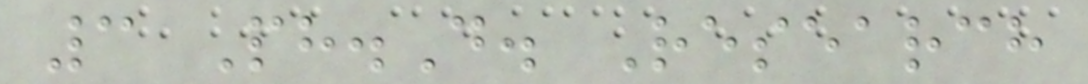3 Ph.D. Research
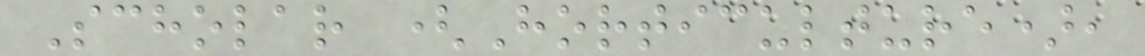Scholar (Horticulture),
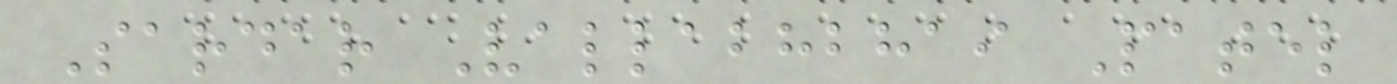Sardar Vallabhbhai Patel
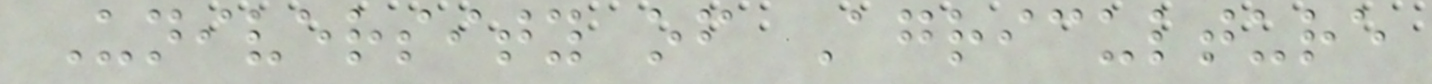University of Agriculture
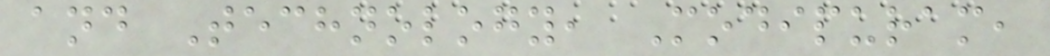and Technology, Modipuram,
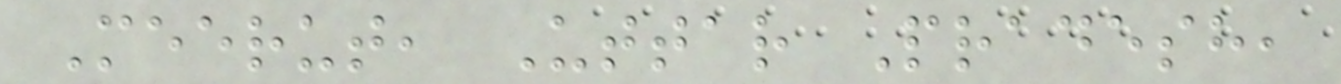Meerut, Uttar Pradesh,
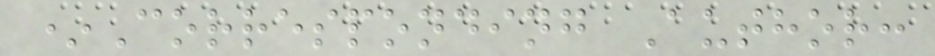*Corresponding Author:
